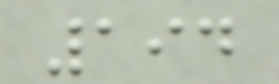194
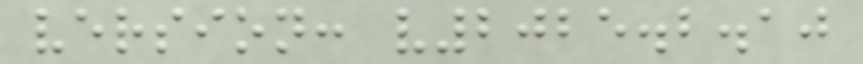version: v2025.2.10
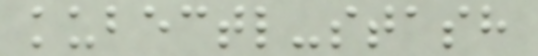kubectl-stash
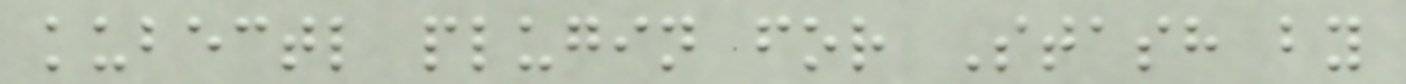kubectl plugin for Stash by
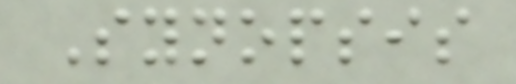Synopsis
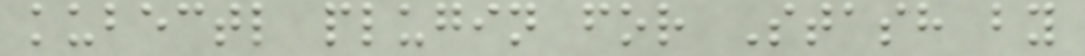kubectl plugin for Stash by
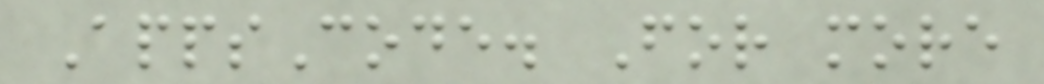AppsCode. For more
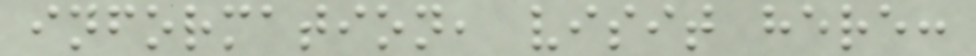information, visit here:
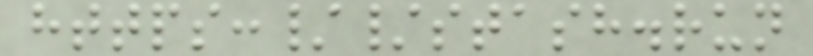https://stash.run
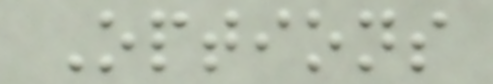Options
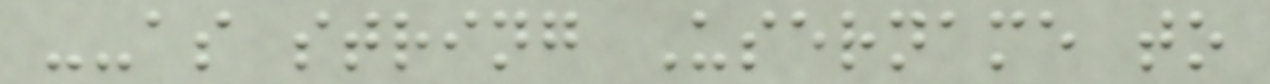--as string Username to
